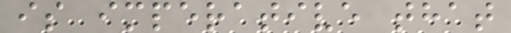is imperative that
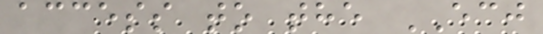access to the ECJ
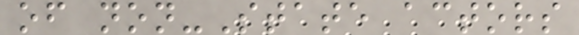of non-State actors
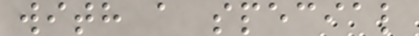with a special
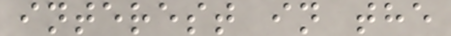interest in the
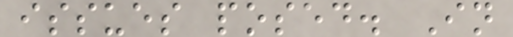issues posed. In
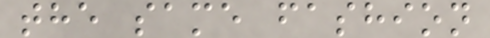the same fashion
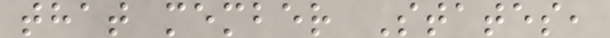that member States,
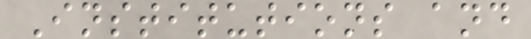Institutions and
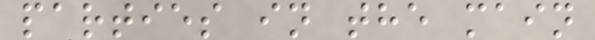parties in the main
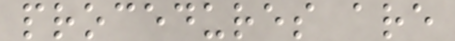procedures are
